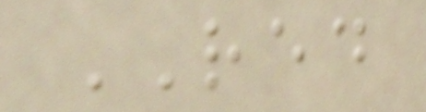RED
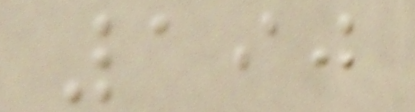190
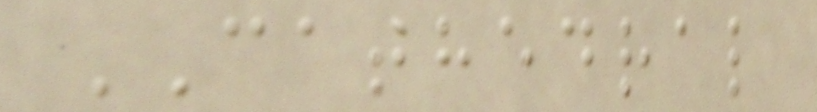CATHEDRAL
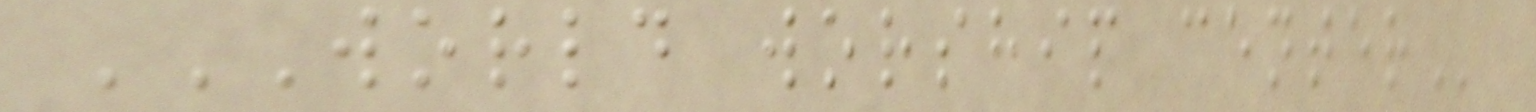WORLD WORSHIP CENTER
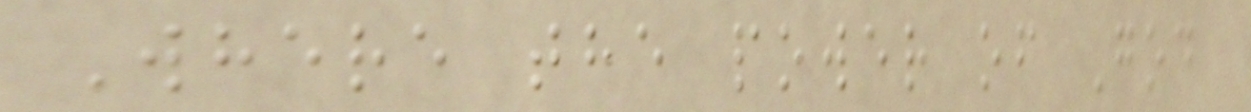Where the power of God
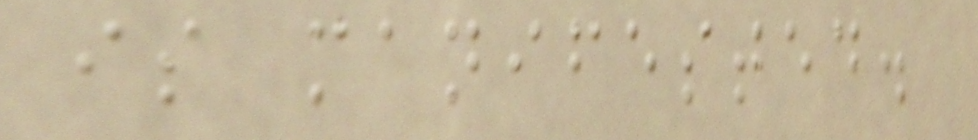is manifested.
